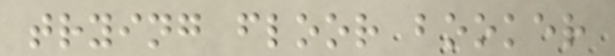trying floor booker
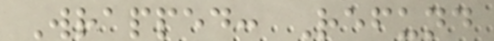Wrapped: Refund
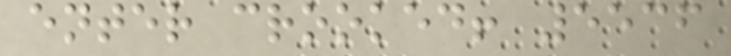enter crooked! 5536
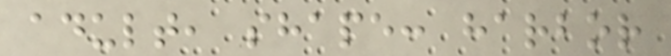adult, shape: harbor
